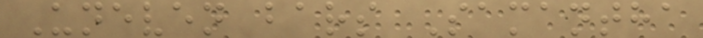Uneven bars Samantha
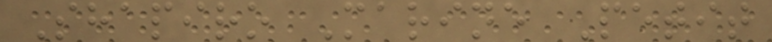Shapiro Marine Petit
